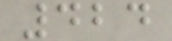424
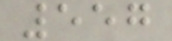557
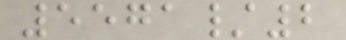5571/2
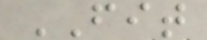FIT
